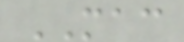MAC
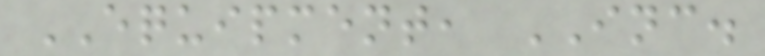EQUIPMENT, INC.
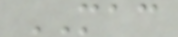MAC
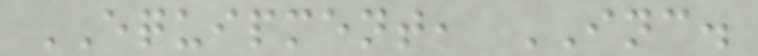EQUIPMENT, INC.
